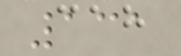131
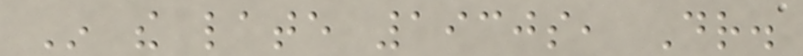In the late 1930s, Dr.
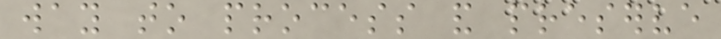way to process and preserve
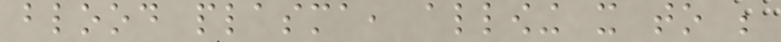blood plasma, allowing it to be
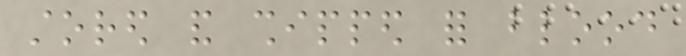stored and shipped for blood
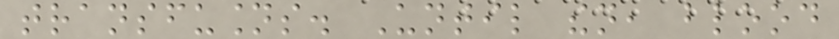transfusions. Until then, blood
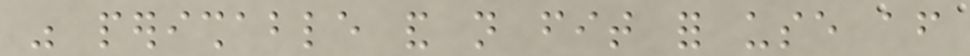was perishable and not fit for use after
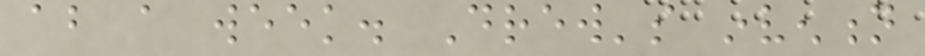about a week. Drew's invention
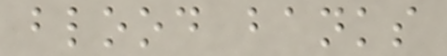blood banks
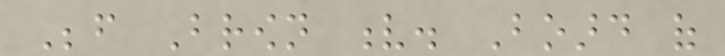Before Brown v. Board of
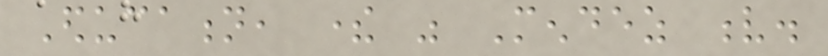Education, there was Mendez v.
